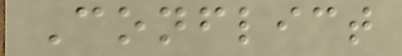Conflict
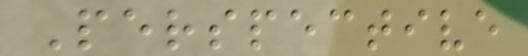Perspective
